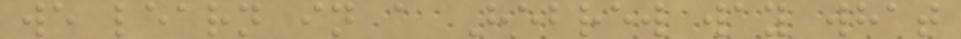we learn in a Hebrew way what
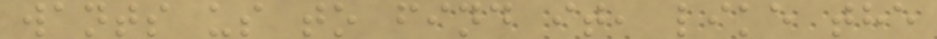wants us to find it, like the
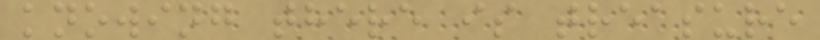knowing there is treasure
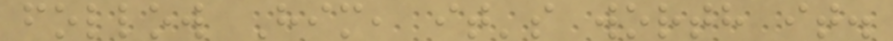follow Him, it's worth it.
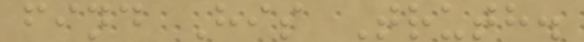find His Truth.
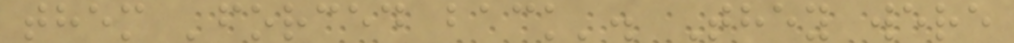them 'forced back'. They were
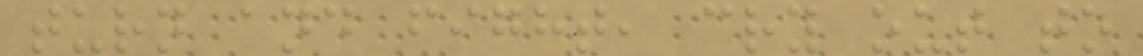turn and fight, cry out to
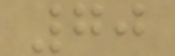70
